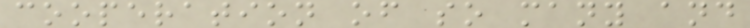cooperation of so many and
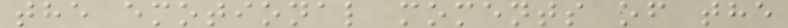the emotional moments of the
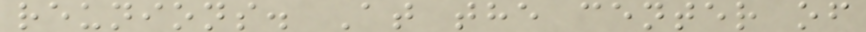reunions. At the center of
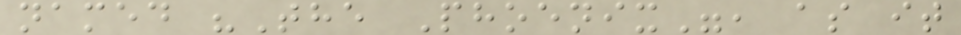named "The Phoenix", as it
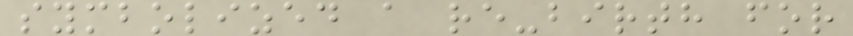symbolized a re-birth for
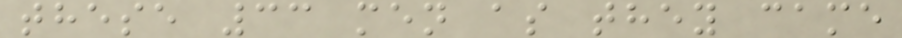these 33 men as they came
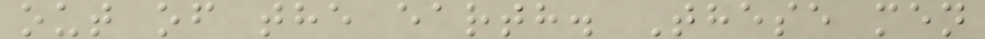out of the earth. These men
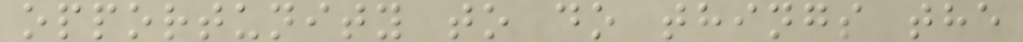opportunity to do things the
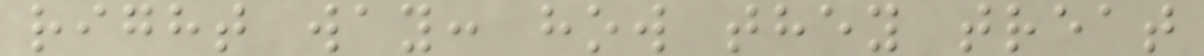right way: how they treat
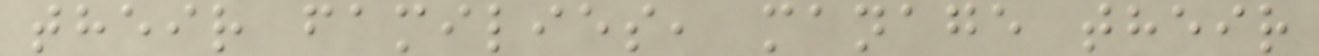their families, manage their
